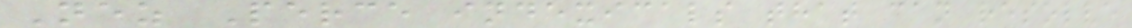Nez Perce indexicals that can resolve
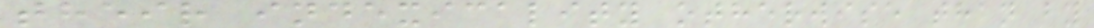their indexicality otherwise than by
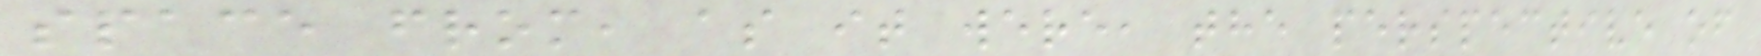space from, as it were, the perspective of
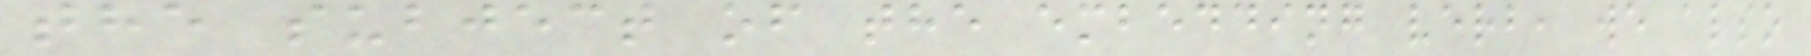the subject of the embedding verb, we also
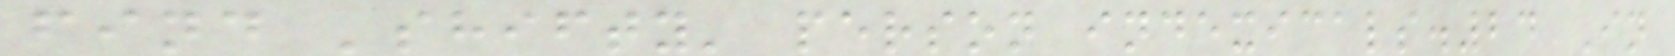find 'shifty' person indexicals.24 In
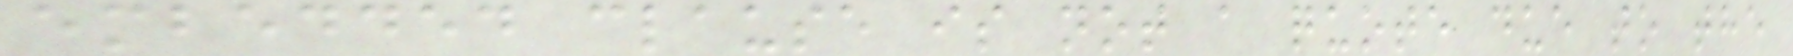embedded clause is not a quote due to the
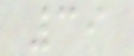39
